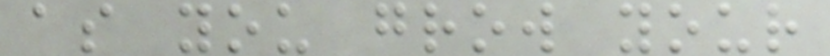as you grow your
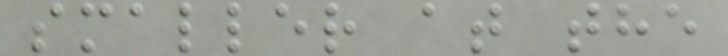smaller at the
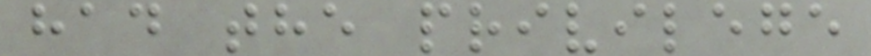had the privilege
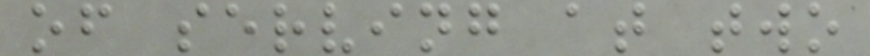of serving at two
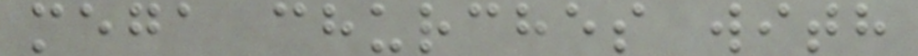mega churches with
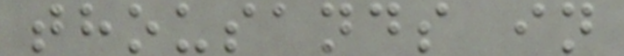thousands in
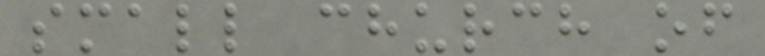small church of
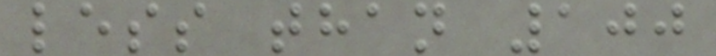less than 100
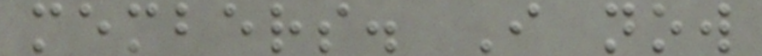members. I now
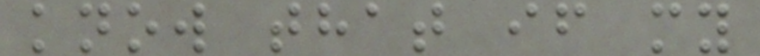know that if my
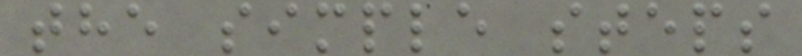the simple steps
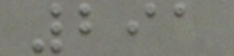291
